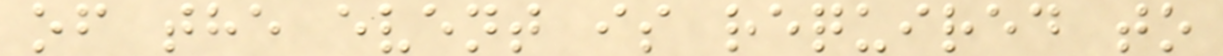of the event is required to
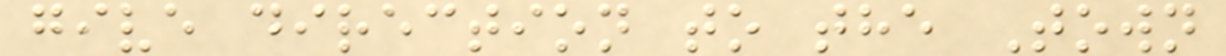give direction to the Town
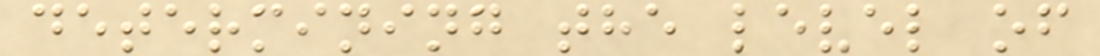determining the level of
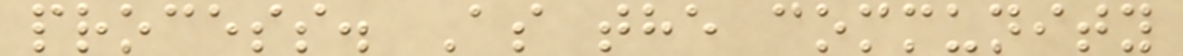process. As the community
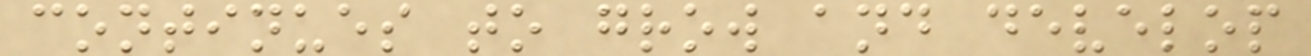continues to grow and develop
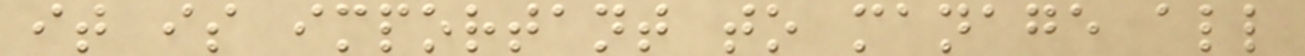it is important to manage all
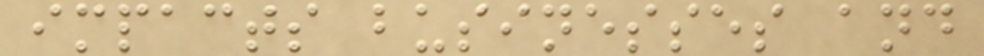impacts businesses and
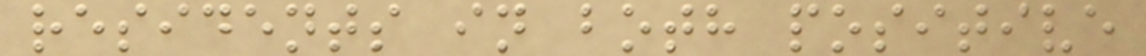residents in both positive
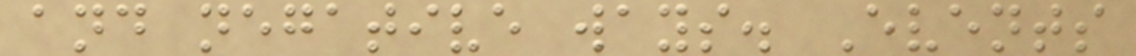and negative ways. Events
